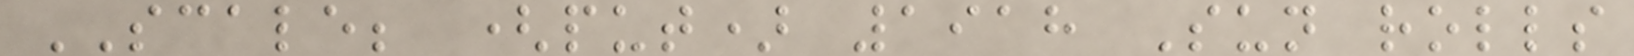SCALE; (put) 1918 Sun rolls
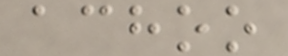achoo
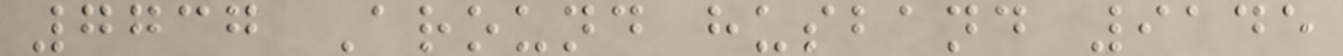7737 Around husband 9145
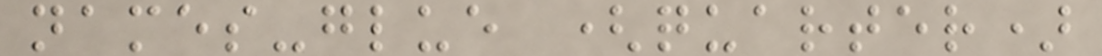names-glue (quarter)
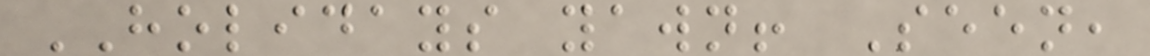HOLIDAYS yawn! Seen,
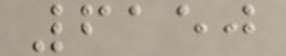6150
